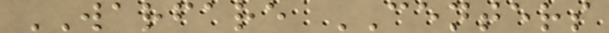WARFARE CENTERS
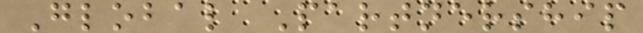Global Partnership
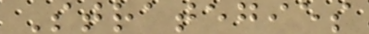Strategies
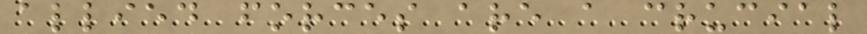allied forces are a crucial
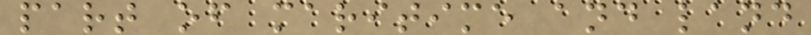part of maritime and land
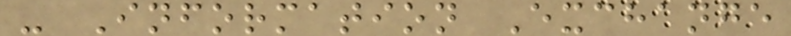- Information Exchange
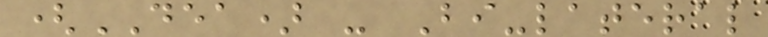(DEA) - Bi-lateral
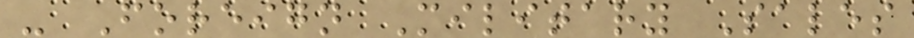- Foreign Military Sales
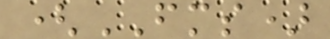(FMS)
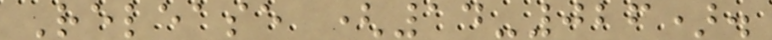Release (14-026).
